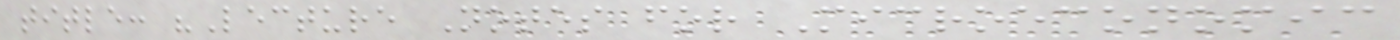title: "Lecture Notes for Microeconomic
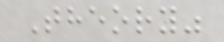Theory"
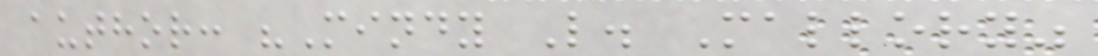author: "Mindy L. Mallory"
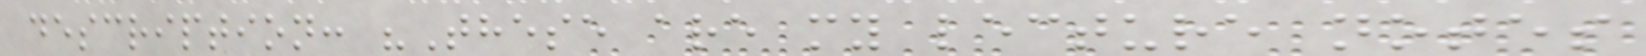description: "These are my lecture notes
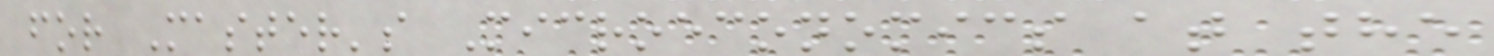for Master's Microeconomics at the
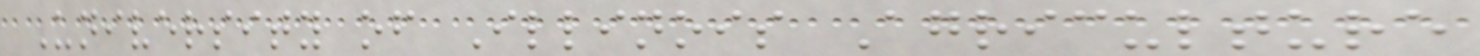University of Illinois Agriculture
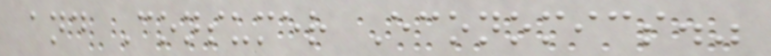and Consumer Economics."
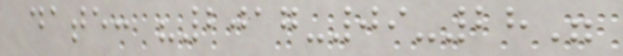date: "2017-09-28"
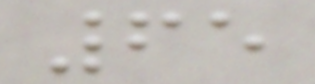65
